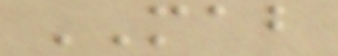MAB
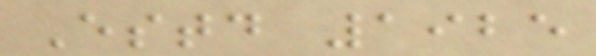Estd 1925
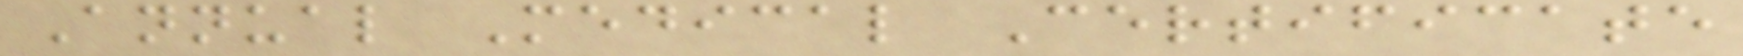Annual Medical Certificate
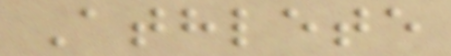Athlete
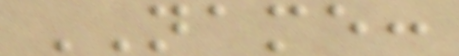NAME:
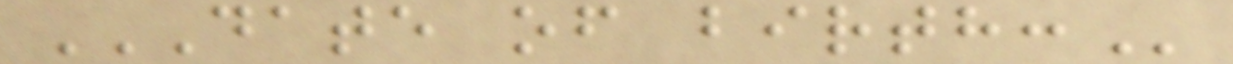DATE OF BIRTH:
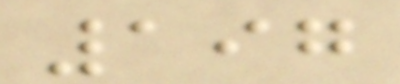197
